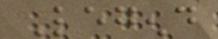Legend
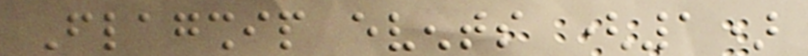Flagship events (1)
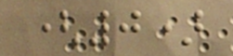(0)
